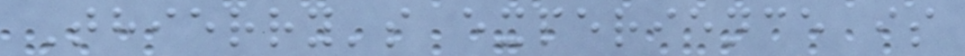Thierry's experience is
